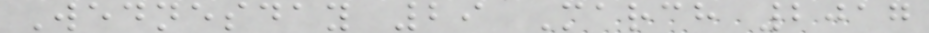Wednesday 29 March 2017
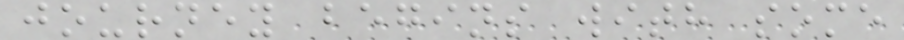journey begins with some
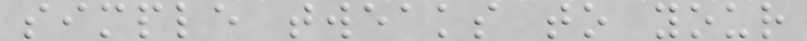simple tweaks to your
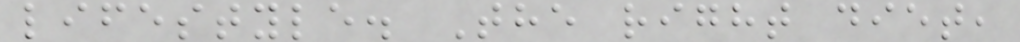lifestyle. The right diet,
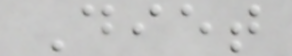Diet
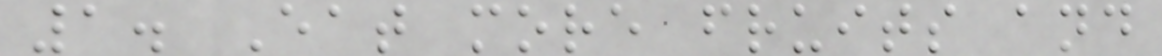1. Eat more fruits and
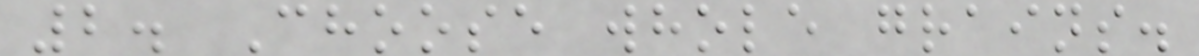2. Choose whole grains.
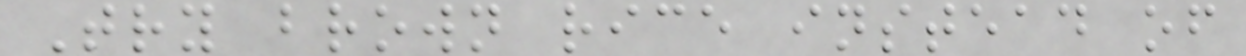Try brown rice instead of
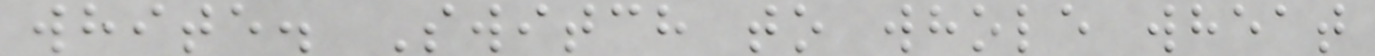white. Switch to whole wheat
